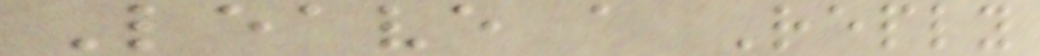Leave a Reply
